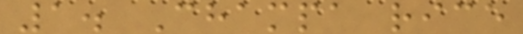1. Champa rice
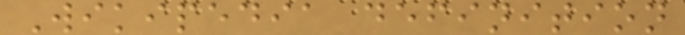Wikipedia definition
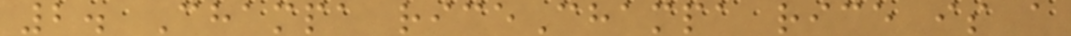2. Champa riceChampa rice is a
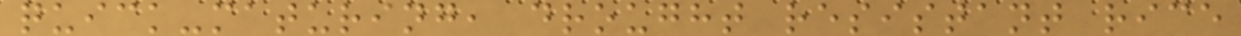quick-maturing, drought resistant rice
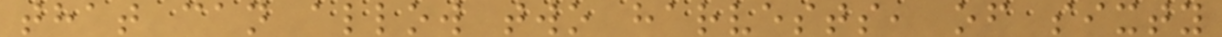that can allow two harvests, of sixty
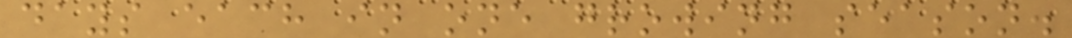days each in one growing season.
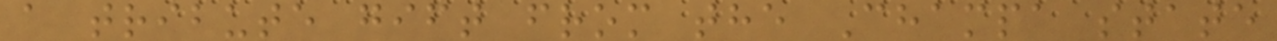a tribute gift from the Champa state
